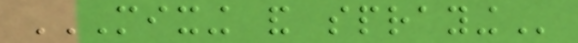MIXING AND SPRAYING
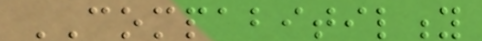COMPABITILITY
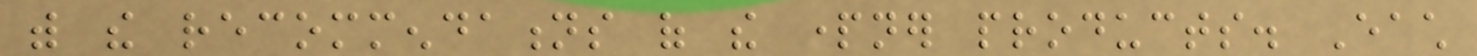with the recommendations of the partner products. Each
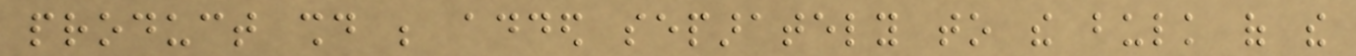product should be added separately to the bulk of the
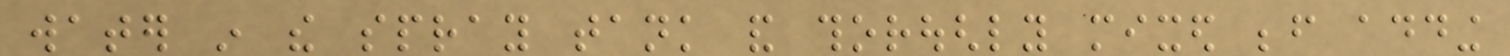water in the spray tank and thoroughly mixed before adding
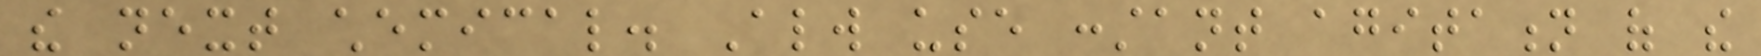the next chemical. Always use constant agitation of the
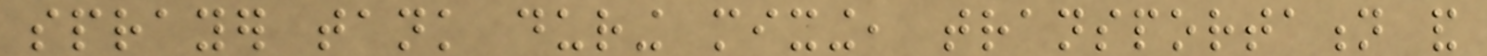sprayer tank during mixing, transportation and
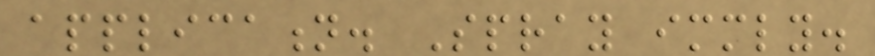application. Spray immediately.
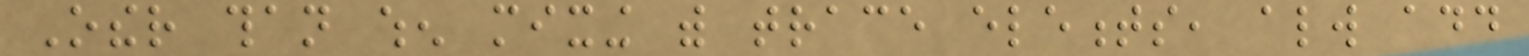Other than when mixing with trace elements, always add
